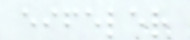eifeler
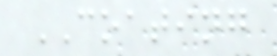COATING
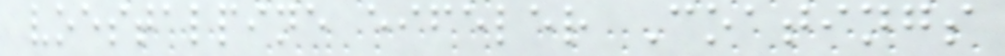voestalpine eifeler Coatings
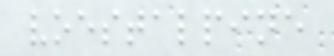voestalpine
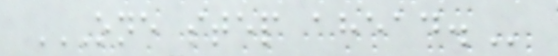ONE STEP AHEAD.
